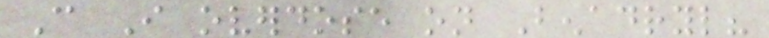Can I overdose on Benadryl?
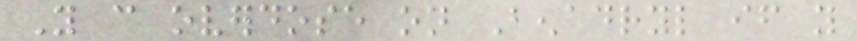You can overdose on Benadryl if you
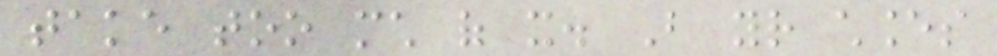take too much of it. But your chances
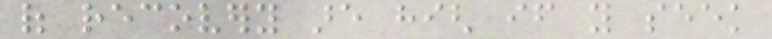of recovery are high if you seek
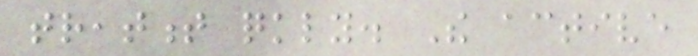treatment quickly. The active
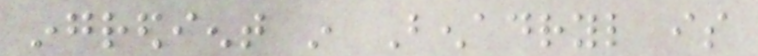ingredient in Benadryl is
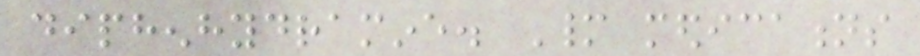diphenhydramine. Many medications
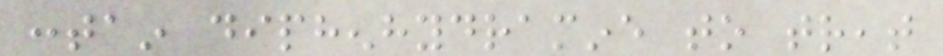contain diphenhydramine to treat
